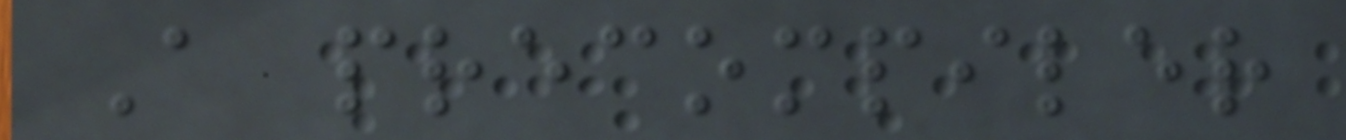A precompiler
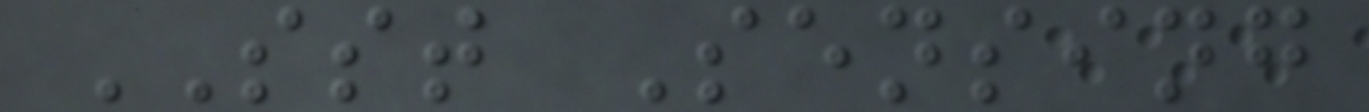SST Sensing
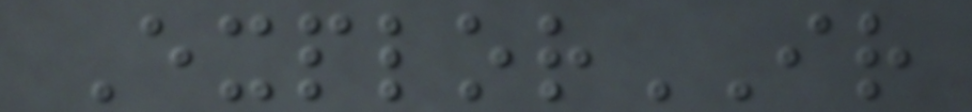ExplorIR
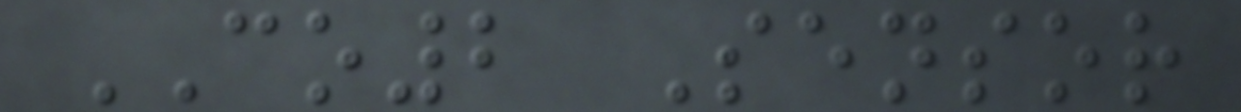CO2 Sensor
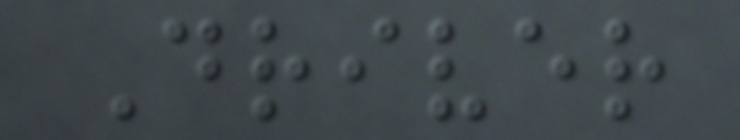Driver
